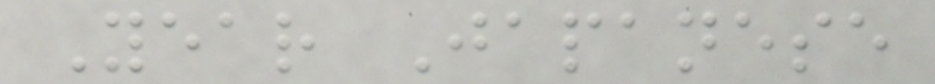Year Japanese
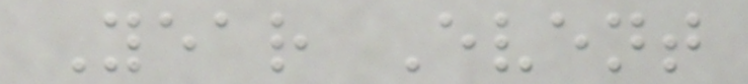Year Event
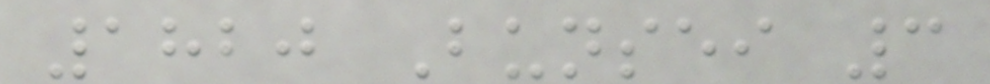1820 Bunsei 3
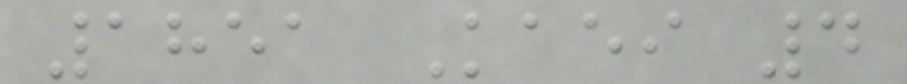1851 Kaei 4
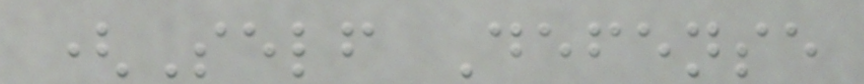(Self Defense
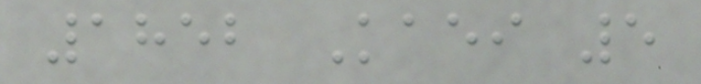1852 Kaei 5
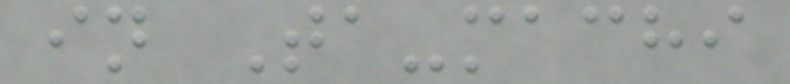in Ta-machi
